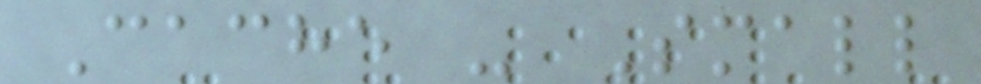Cache - Small
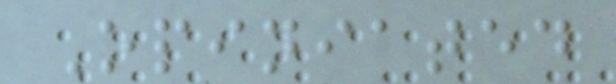Opiniated
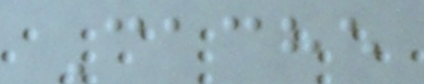Cache
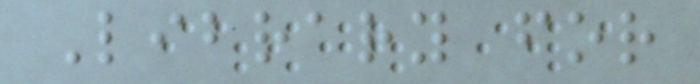Library for
